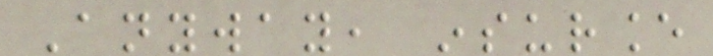Anyway, insurance
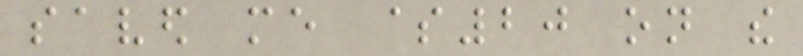saved me $20 on the
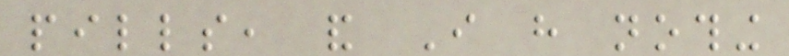pills, and I have nothing
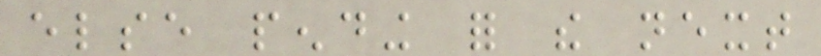else pending for the next
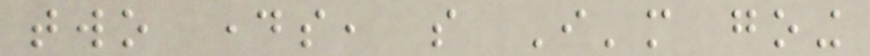two days, so I'm going
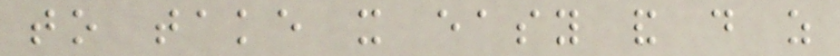to take it easy and do as
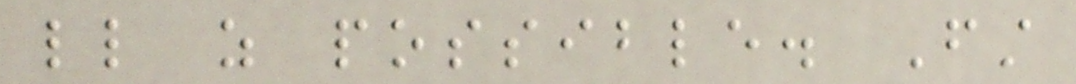little as possible. First
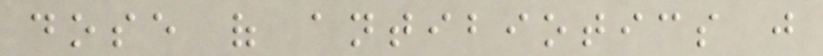dose of antibiotics just
